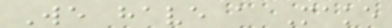We have a Make
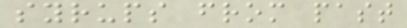syrups from past
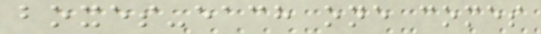boxes-each one comes
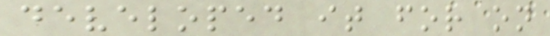developed it for on
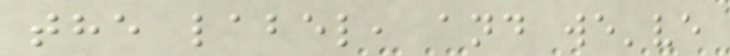the label, and we've
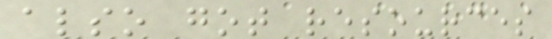also got resources
